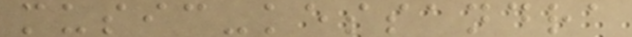music-kessandra
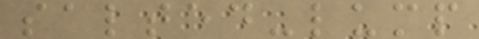salted-lump
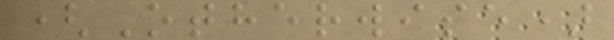(Otherwise)
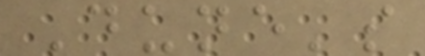Dune's
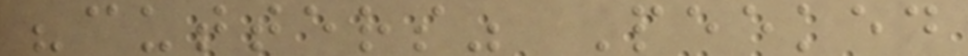"cutters" Peeked
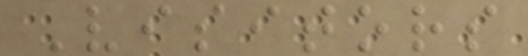Visitors
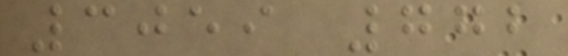3059 772
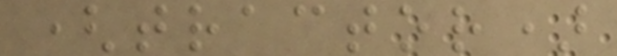(tractor)
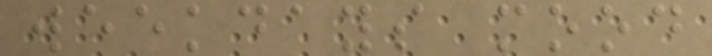weekdays mood
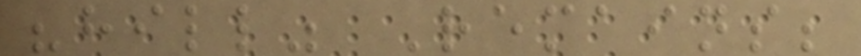"hill" Remains;
